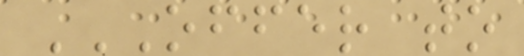OFFER TO
